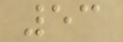53
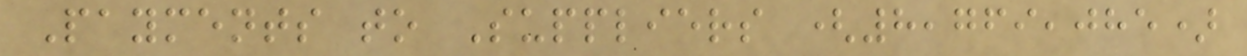Payments to Suppliers (8,769,085)
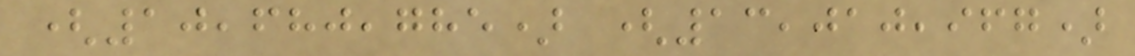(10,680,785) (13,010,967)
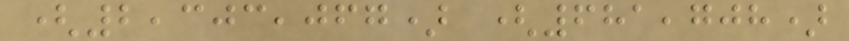(2,303,067) (681,708)
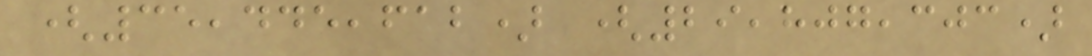(35,445,612) (29,807,303)
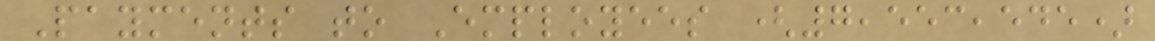Payments to Employees (7,553,545)
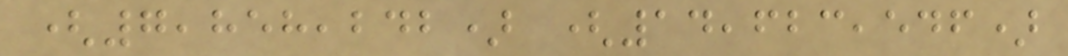(7,858,242) (14,623,546)
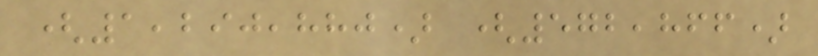(1,290,880) (572,866)
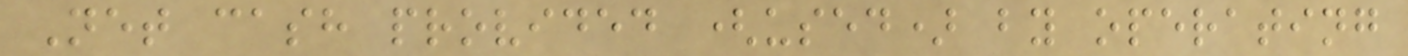Net cash provided (used) by operating
